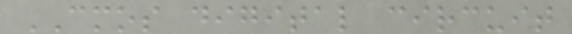CMOS digital circuit
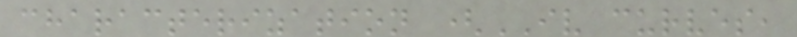characterization (IV curves,
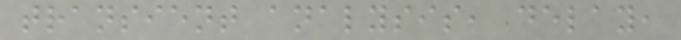transient analysis, delay,
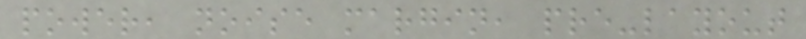power, noise margin, pre-layout
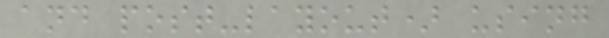and post-layout) using
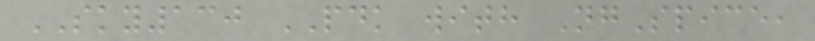SKY130 PDK with NgSpice,
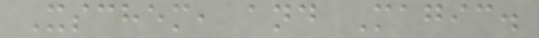Xschem, and Magic.
